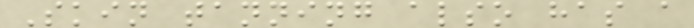Skin tanning also has a
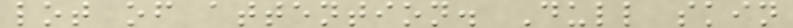lot of attention. Dull skin
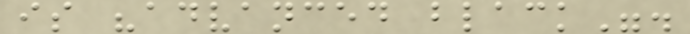is "advanced black".
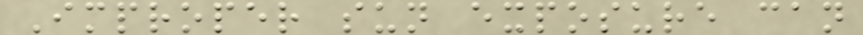Improper sun exposure can
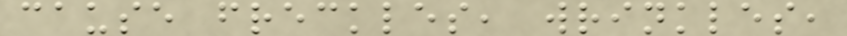cause freckles, wrinkles,
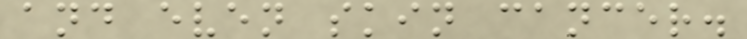and even skin cancer.
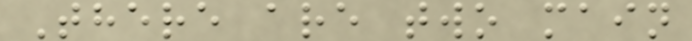There are two main
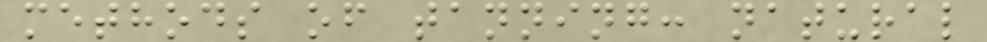methods of tanning: natural
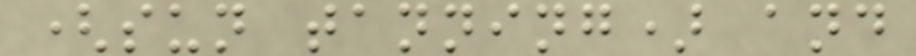(sun tanning) and
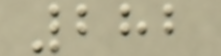282
